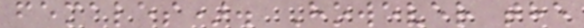females). However the
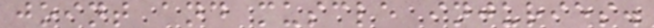joint and muscle injuries.
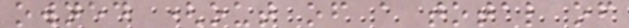owned (out of a total of
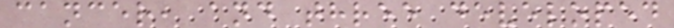cancer, and three developed
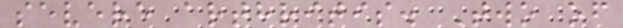severe arthritis. Two of
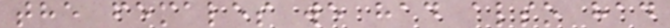the females we had also had
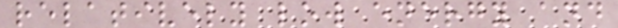relatively low energy and
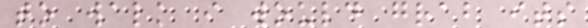to walk i would grab its
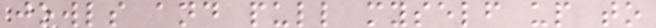jowls and pull myself up to
